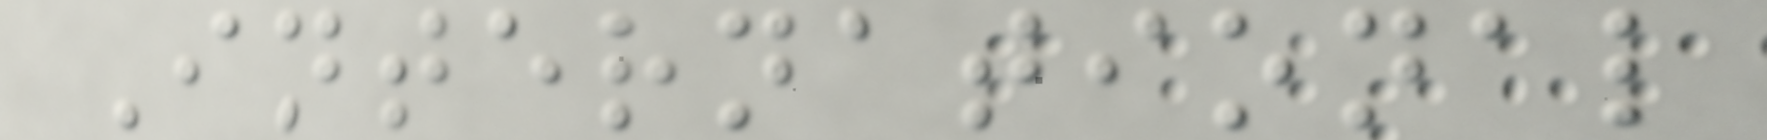International
